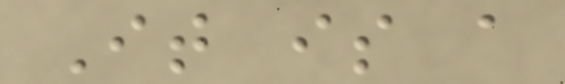It is a
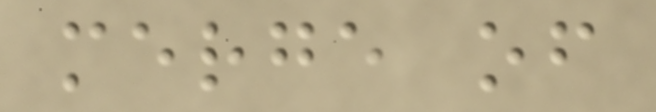merge of
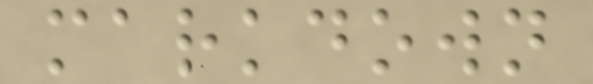markdown
